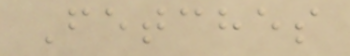Fetches
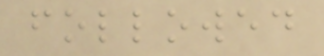followed
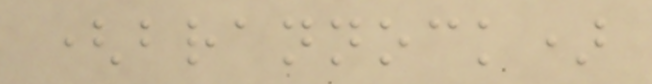(brannock)
